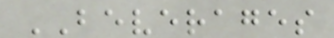BEVERAGES
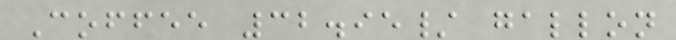Coffee 32.95/ gallon
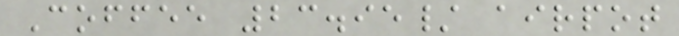Coffee 23.95/ airpot
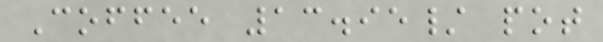Coffee 13.95/ pot
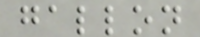gallon
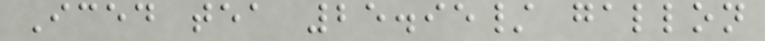Iced tea 25.95/ gallon
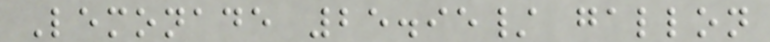Lemonade 25.95/ gallon
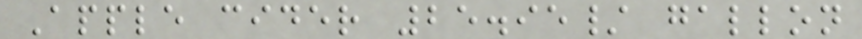Apple cider 25.95/ gallon
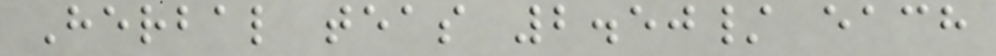Herbal teas 2.50/ each
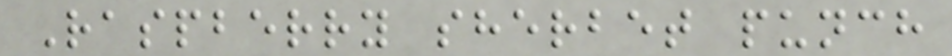Raspberry sherbet punch
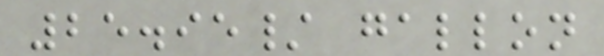25.95/ gallon
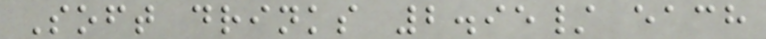Soft drinks 2.95/ each
